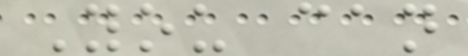You can
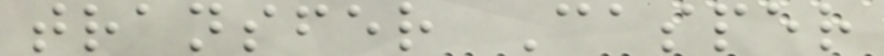transfer Casper
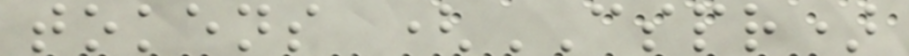tokens (CSPR)
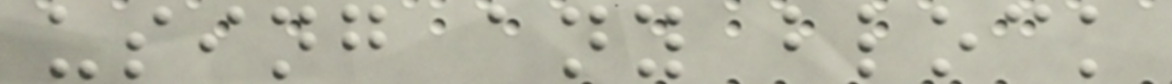using any block
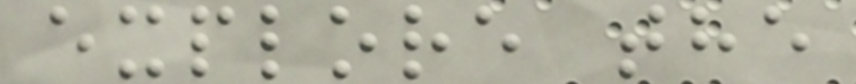explore the
